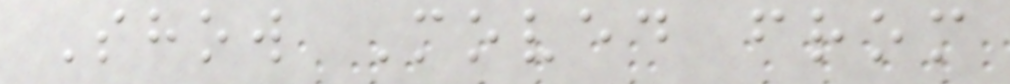Show Moved from
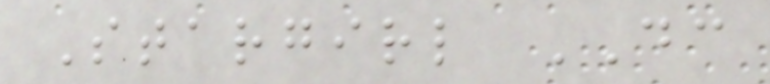Stargirl DC
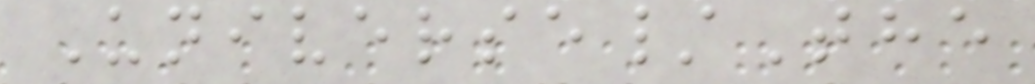Universe/The
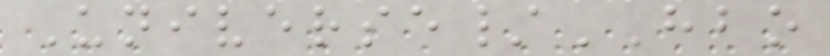Universe/HBO
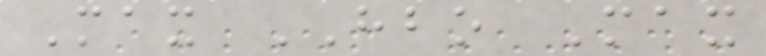Max HBO Max
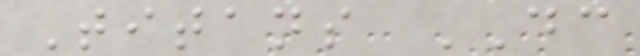Titans DC
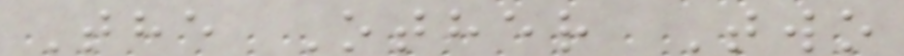The Other Two
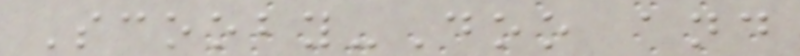Scooby-Doo and
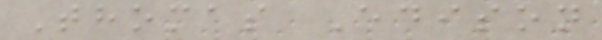Thomas Edison
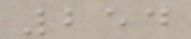254
